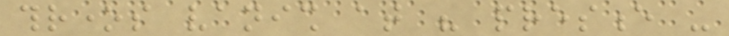thrones vanish at his presence -
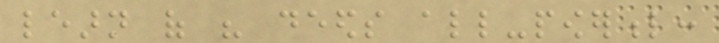learn of his deeds all-powerful:
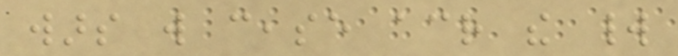wars will cease across the world
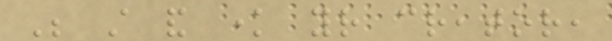Be still and know your creator,
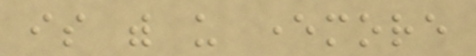is with us evermore
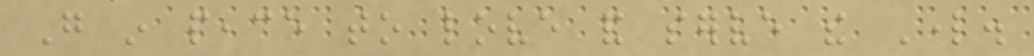Go in peace to love and serve the Lord.
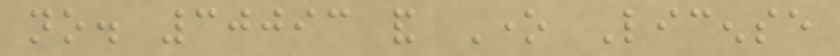no. 30093 and One License
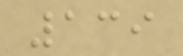139
